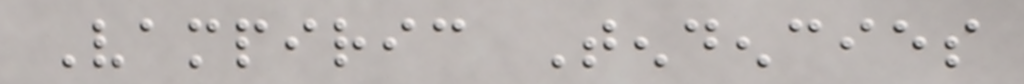Vampiric Tendencies
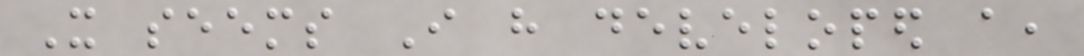It seems I have developed a,
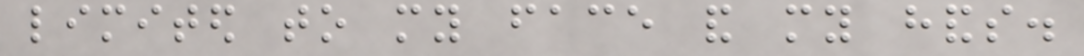limited to my face and my hands.
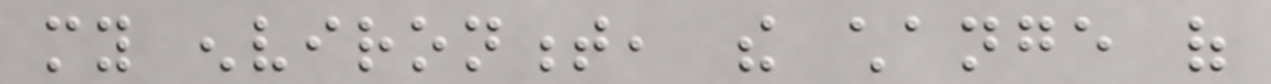my environment, the change of
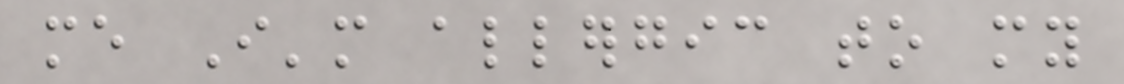me I'm allergic to my
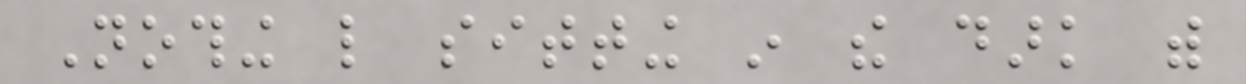Nothing like sitting in the dark with
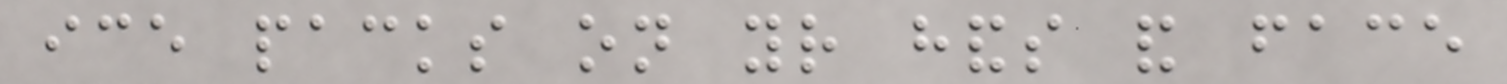ice packs on your hands and face
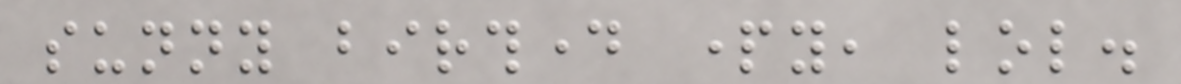sunny birthday party, lol.
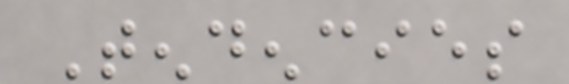Tendencies
